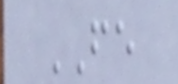FE
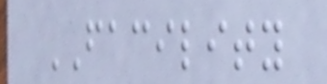FACILITY
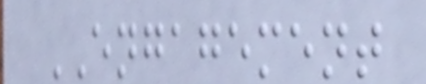ENGAGEMENT
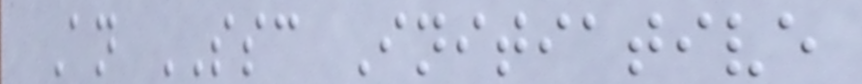An SSC Initiative
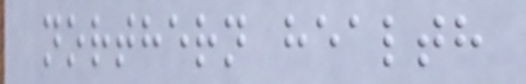northern health
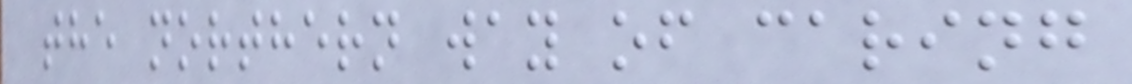the northern way of caring
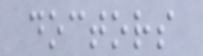doctors
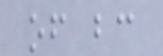of bc
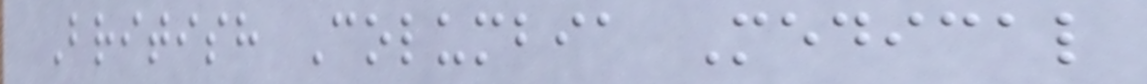British Columbia Medical
